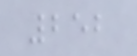252
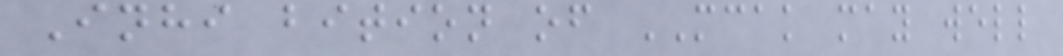Inhi bition of MCAK may well
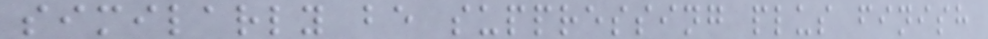similarly be suppressing plus finish
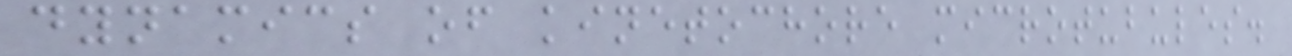dynamics of kinetochore microtubules.
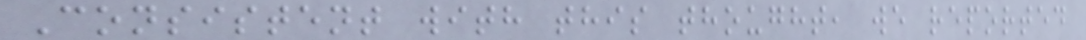Consistent with this thought, we reported
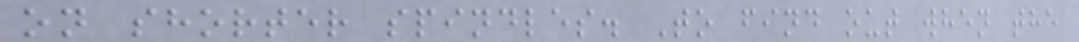on shorter spindles. To find out when the
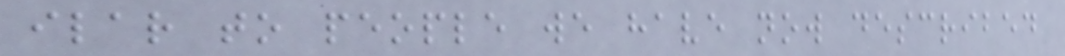ilar to people we have now described
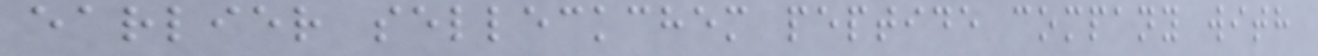earlier selleckchem peptide company with
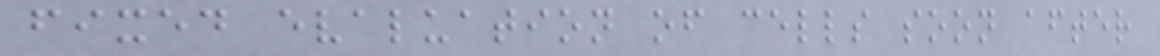fixed evaluation of cells soon after
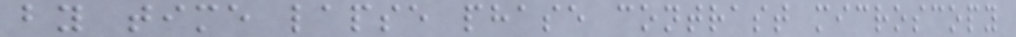by time lapse phase contrast microscopy
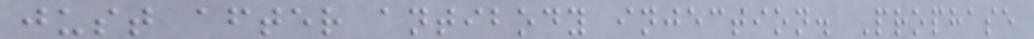just after antibody injection. Prophase
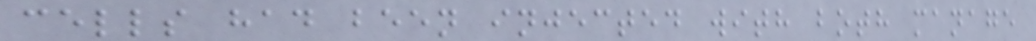cells had been injected with both manage
